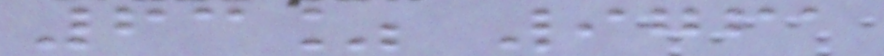63% 9761
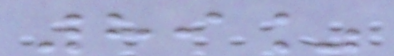89%
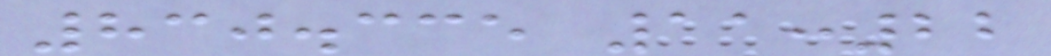830.335 11:22
